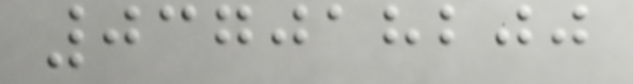037018200
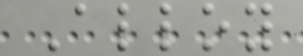Alloy
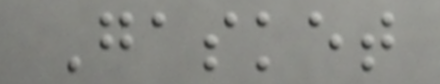Gasket
